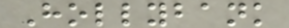Hollybank
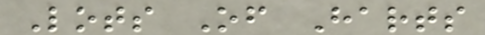Lots Of Harts
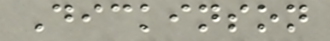Dickinson
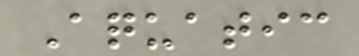Aquatic
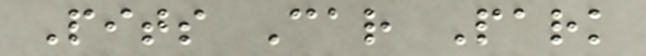Pits Car Park
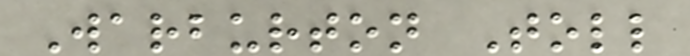Warburton Toll
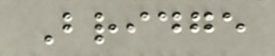Bridge
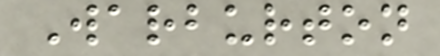Warburton
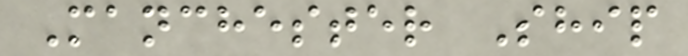Manchester Ship
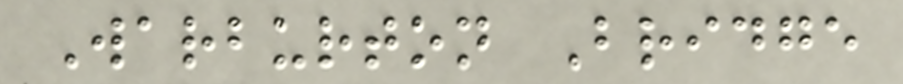Warburton Bridge
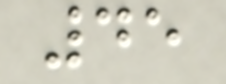45
